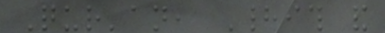Qur'an, Hadith and
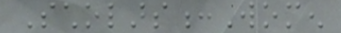Scholars:Women
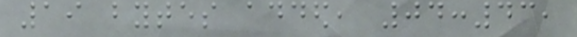19 bytes added, 04:43,
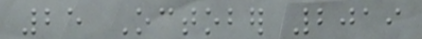25 October 2019
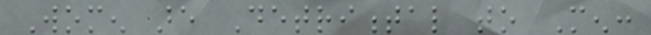Women are Detrimental to Men:
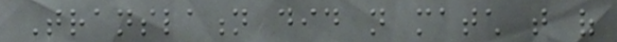Translation did not match that of
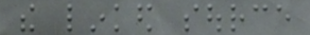the linked source
